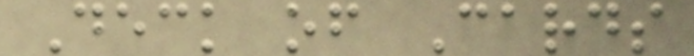Deck of Cards
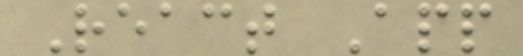React App
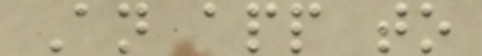An app to
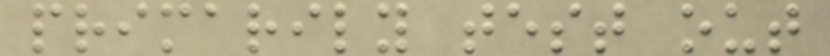primarily test out
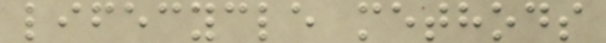lifecycle methods
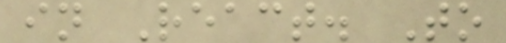in React. To
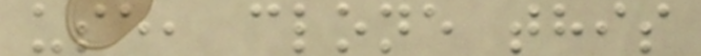use, clone this
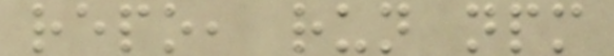repo, run npm
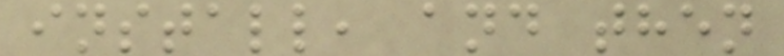install, and then
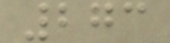273
